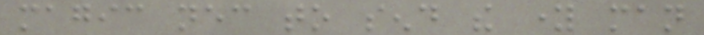magic necessary to send the young man
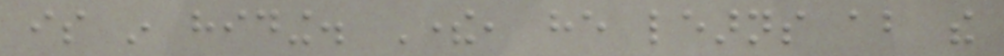is in hiding. There, he learns about the
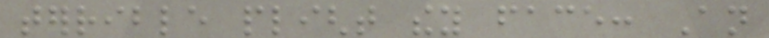terrible plight they face: An
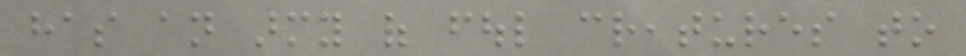has an army of foul creatures to
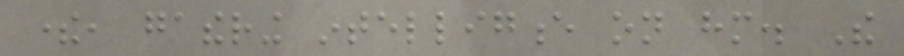there, gathering intelligence on him. The
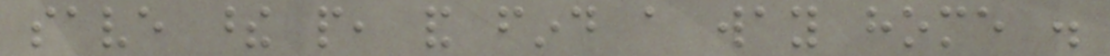save these people, and find a way home .
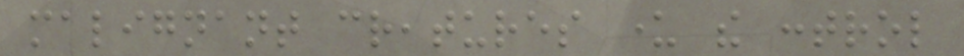malignant creatures under the control
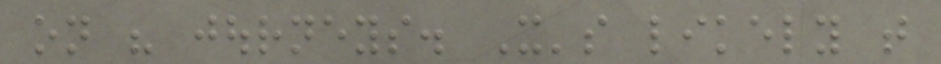on his journeys. It's likely that
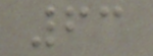63
